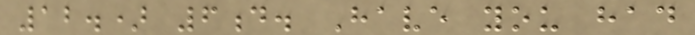12.) 6d. Have you had
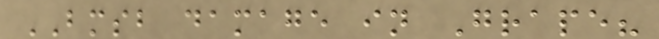BMSB damage in Grape?
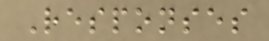Responses
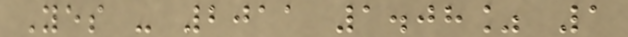Yes - 2011 1.08% 1
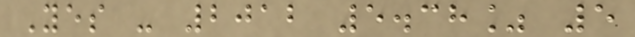Yes - 2012 5.38% 5
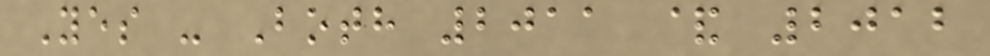Yes - Both 2011 & 2012
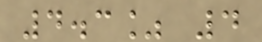4.3% 4
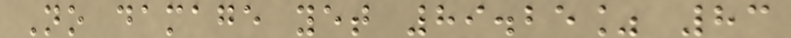No damage yet 89.25% 83
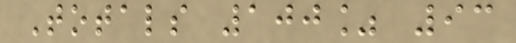Totals 100% 93
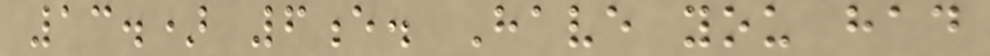13.) 6e. Have you had
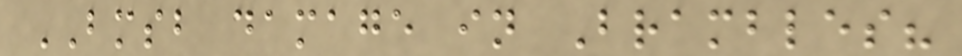BMSB damage in Brambles?
